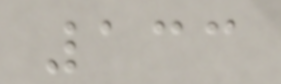133
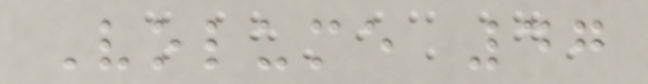Volume 47
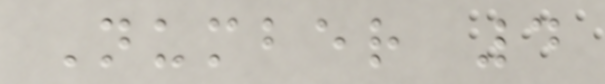Number 4
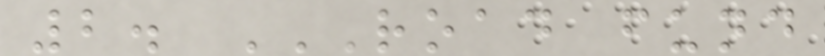2. ROAD FUND
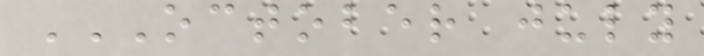OCTOBER JULY
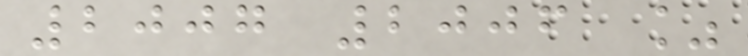2007 2006 %
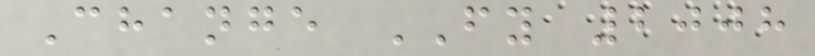Change FY 2008
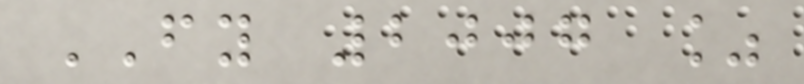FY 2007 %
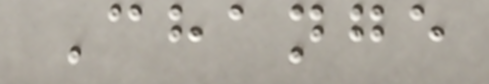Change
